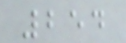254
